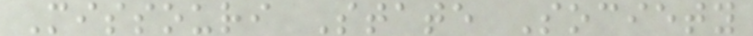Missouri State Society
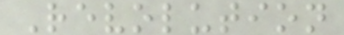Revolution
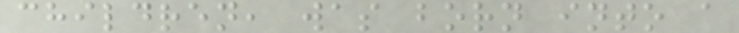children, was born into a
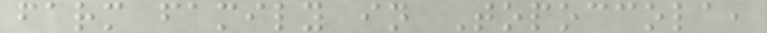farm family in Topoccola,
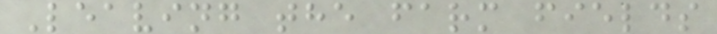Leaving the farm fields
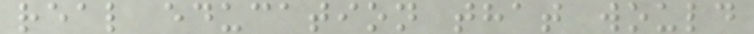real education that would
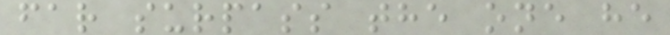far surpass the one he
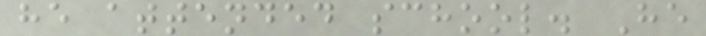he attended school. He
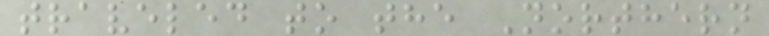traveled to the Northern
